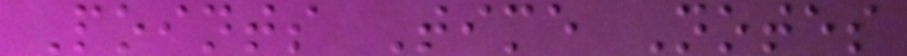Points Time Notes
